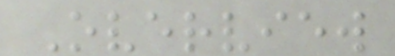Overview
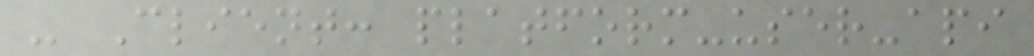- Client: platform-user-api
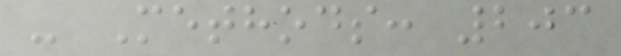- Methods: 203
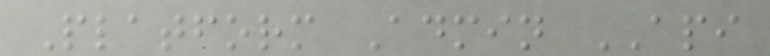Platform Admin API
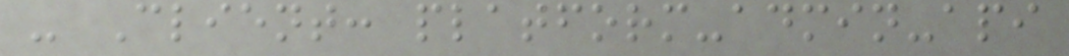- Client: platform-admin-api
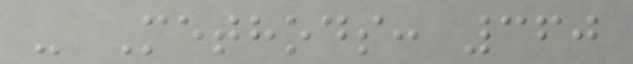- Methods: 360
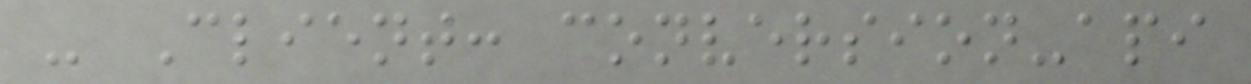- Client: conversion-api
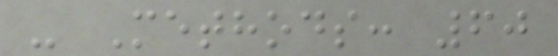- Methods: 60
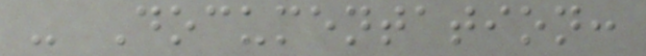- Documentation:
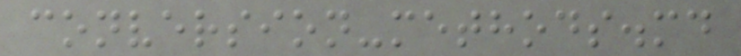conversion-methods.md
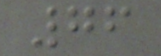76
